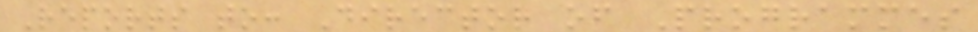Reports to: Director of Programmes
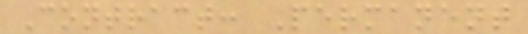Contract: Permanent
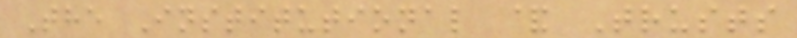The Institutional & Trusts
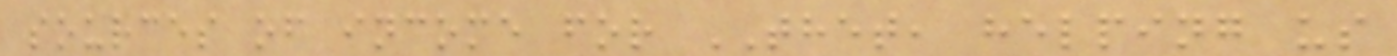sources of income for THET, helping us
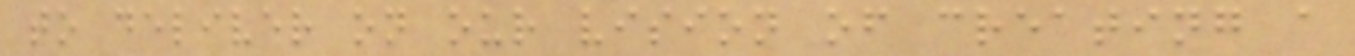to deliver on our vision of creating a
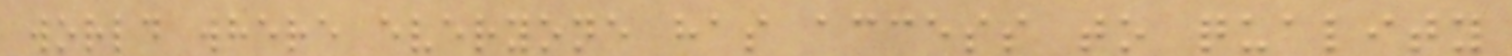world where everyone has access to quality
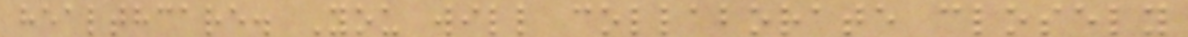healthcare. You will collaborate closely
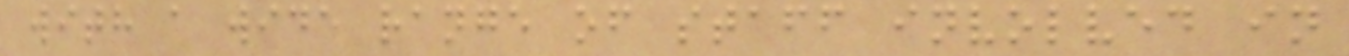with a wide range of staff involved in
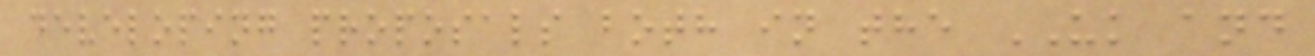developing proposals both in the UK and
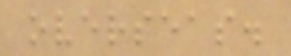overseas.
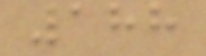188
